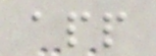app
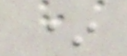*
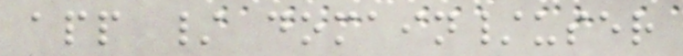app / domain/user
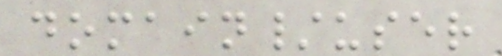domain/user
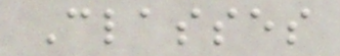Classes
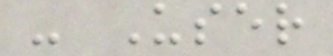- User
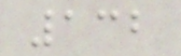132
